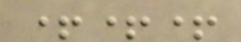+++
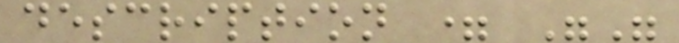description = ""
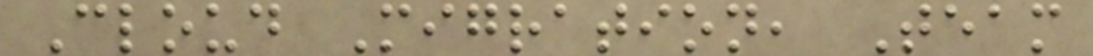Cloud Migration, Team
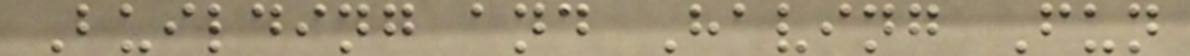Building and Having Fun
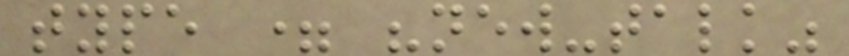type = "new-talk"
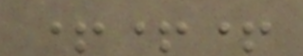+++
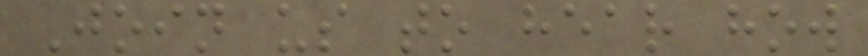Join us to hear how
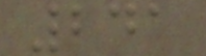241
